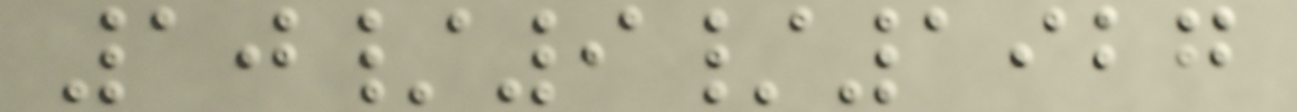10/9/1927
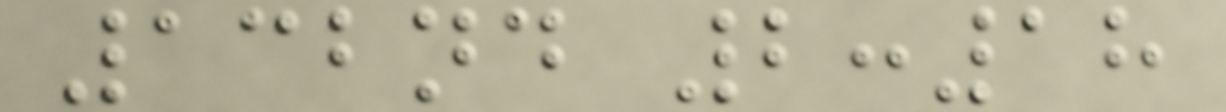132nd 2:18
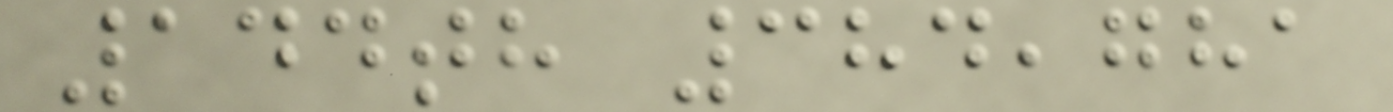144th 384,781
